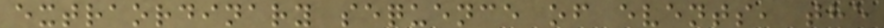extraordinary sequence of events, the
